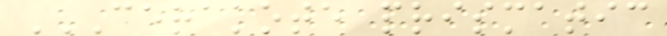CERAKOTE PRISMATIC
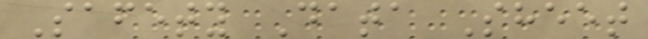Safety Data Sheet
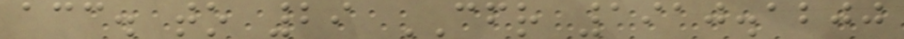acc. to 29 CFR 1910.1200
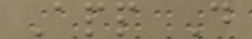App D
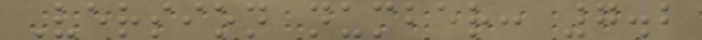Version number: 7.2
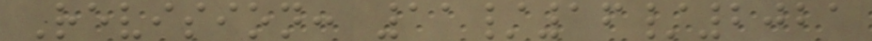Revision: 11/16/2021
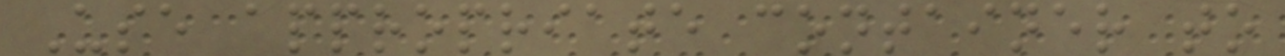Use appropriate container to
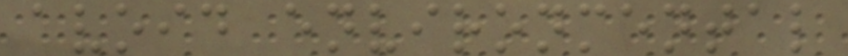avoid environmental
